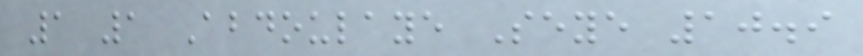1 1 Abdoulaye Seye 10.9
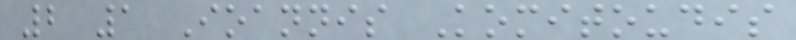2 1 Ioannis Komitoudis
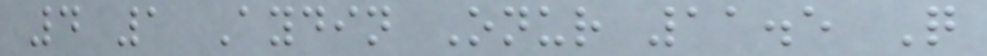4 1 Aydin Onur 11.5 Q
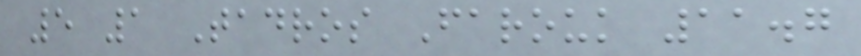5 1 Tadros Farouk 11.7
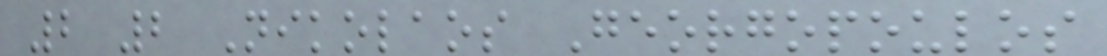2 2 Nikolaos Georgopoulos
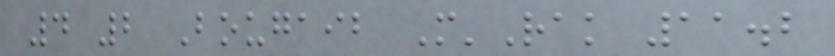4 2 Bougaib M'Rak 11.2
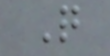Q
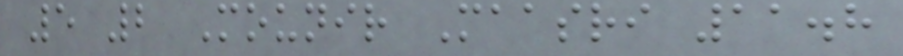5 2 Mounir Maasri 11.8
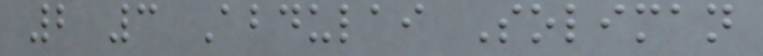2 3 Abdulai Soliman
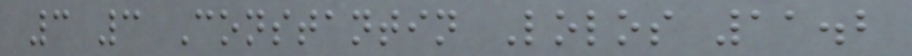3 3 Constantin Lolos 11.2
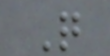Q
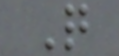Q
